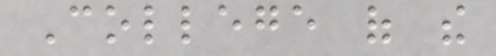College of the
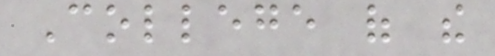College of the
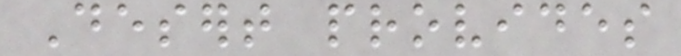Desert provides
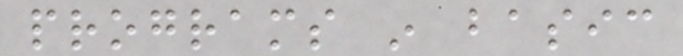programs in basic
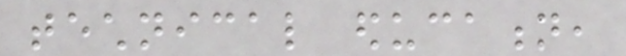technical education,
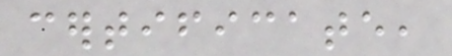certificate,
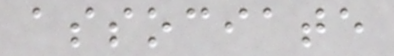associate
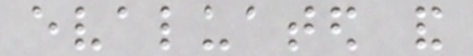evaluated and
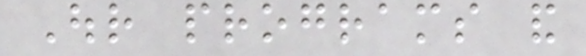Our programs and
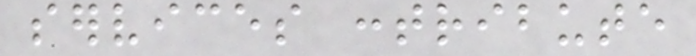services contribute
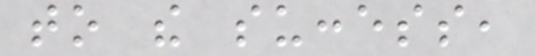to the success,
